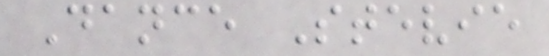Dance Stevie
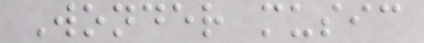Wonder music
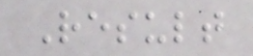Result
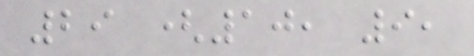29 (10, 9,
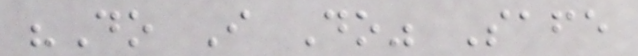"Do I Do" Safe
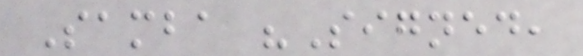Samba "Signed,
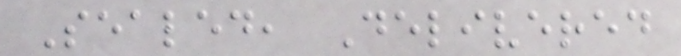Sealed, Delivered
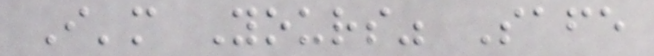I'm Yours" Safe
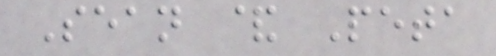Sean & Peta
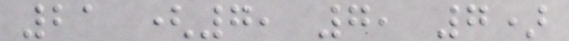21 (7, 7, 7)
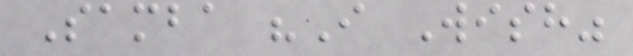Samba "I Wish"
